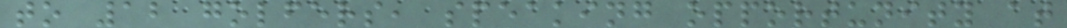to 12 golfers, speaking opportunity at
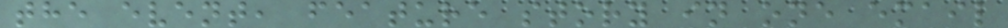the event, feature story in one email
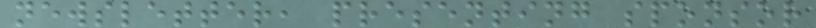newsletter, presenting sponsor
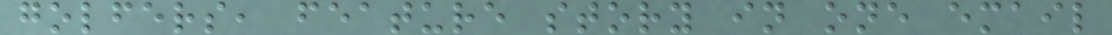golfers, feature story in one email
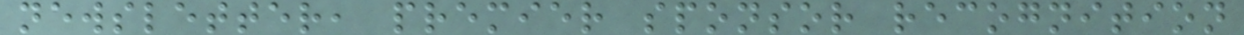newsletter, premier sponsor recognition
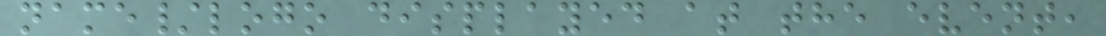name/logo displayed at the event,
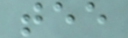tee
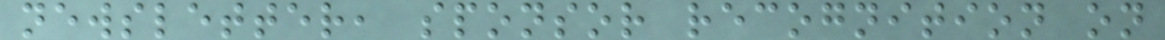newsletter, sponsor recognition on
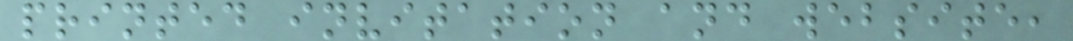printed invitation and website,
